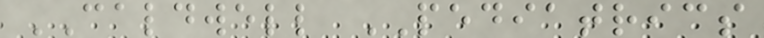CALDWELL PEDIATRICS
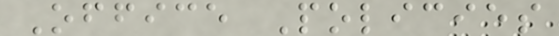Office Policies
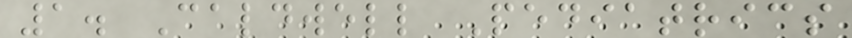1. Caldwell Pediatrics
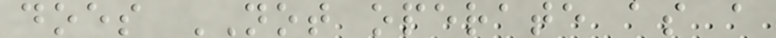does NOT operate as a
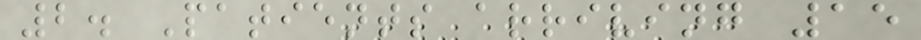2. Patients arriving 15
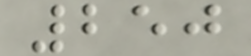250
